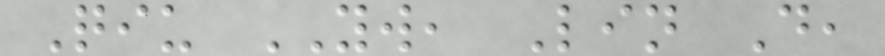Qiu YW, Lin D,
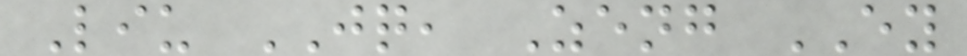Liu JQ, Zeng EY
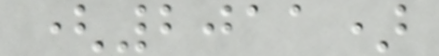(2011)
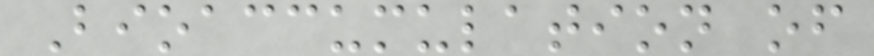Bioaccumulation of
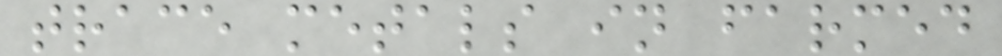trace metals in farmed
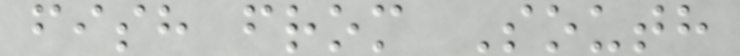fish from South
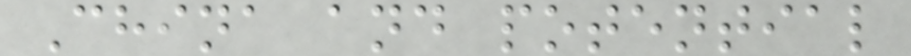China and potential
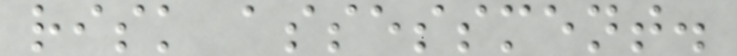risk assessment.
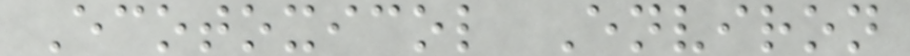Ecotoxicol Environ
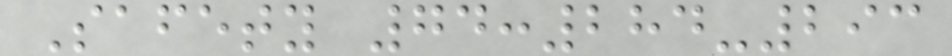Safety 74:284-293
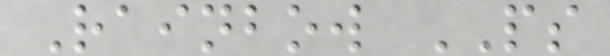Rainbow PS
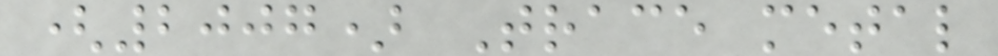(2007) Trace metal
